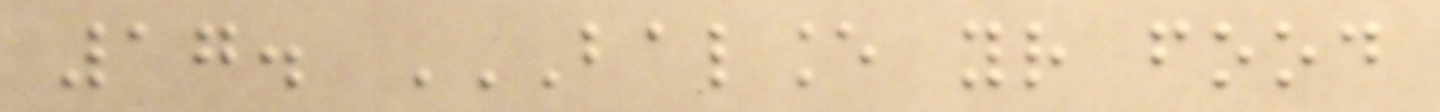17. BALANCE YOUR FOOD
